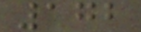172
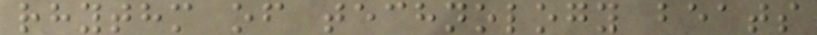rhythm of technology beats
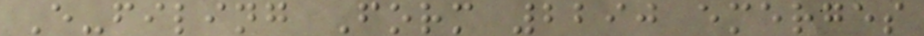E-filing Form 2290 emerges
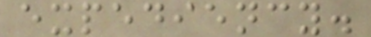expediency.
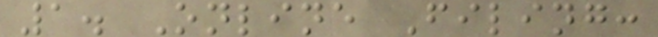1. Online Filing:
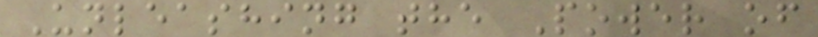Unleashing the Power of
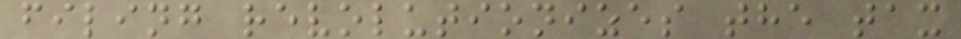filing revolutionizes the tax
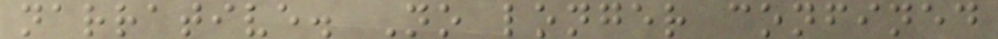narrative. No longer confined
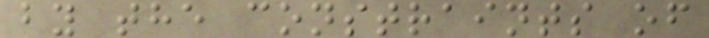by the constraints of
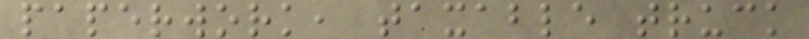paperwork, taxable truck
